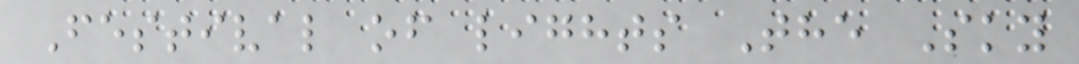Festival of lights The Sky
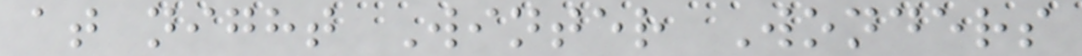at night Winter Wonders
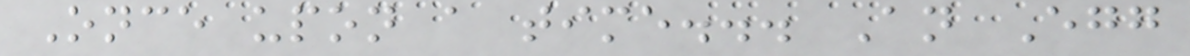Once upon a time... An Egg
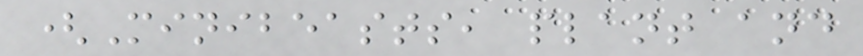(Minibeasts, plant and
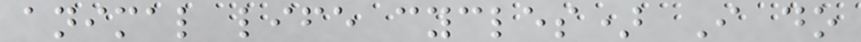animal life cycles) I do
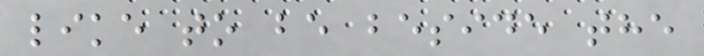like to be beside the
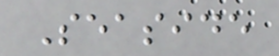Seaside
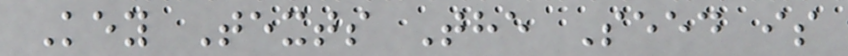Key Texts The Seed is
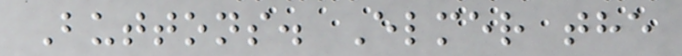Buttons. Elmer the
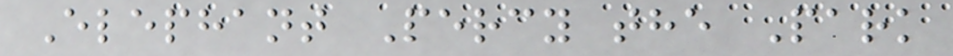Elephant Percy the Park
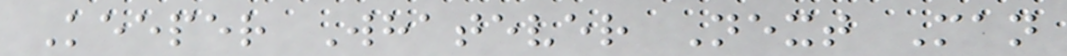Keeper Whatever Next Man
